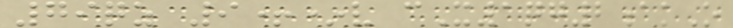79qz 9+*v cX1qg2akO
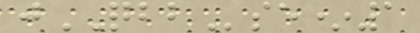jQBBse*1
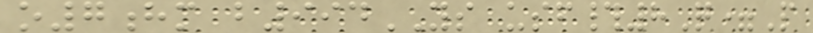o7hm b994YS usf#8Q=P
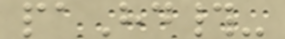paHd#-
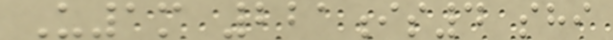U1m 221is4 shi
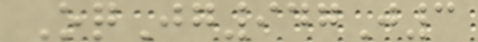OqJg947J3
